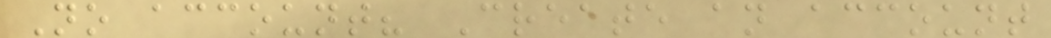No account? Create an account
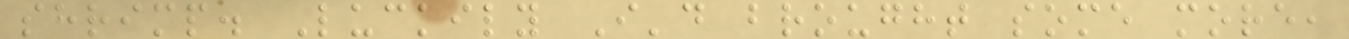shrimp. Luckily I'd brought some more,
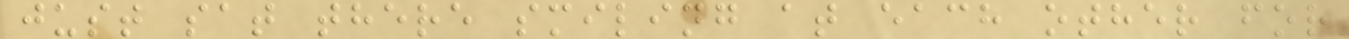just sat there smiling at each other for
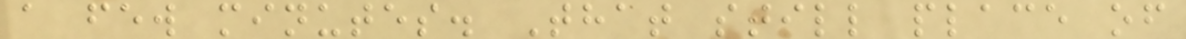a few minutes. That still place of
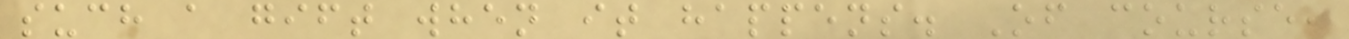such a gift when it happens. Of course,
